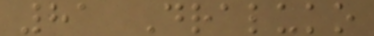81 Draluko
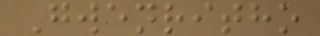Gwenritho
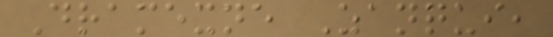Dramexne Zanqui,
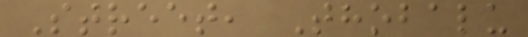Street, Thobalu
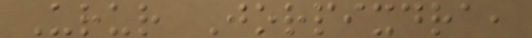Urur Jorpixdra,
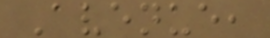Avenue,
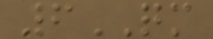6QM
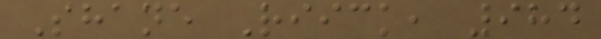Shane Riick, 984
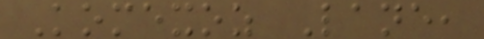Komexoz Lane,
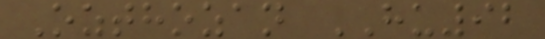Ozthozan HU92
